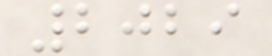2029
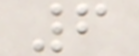6
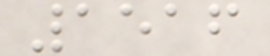1516
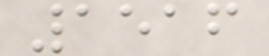1516
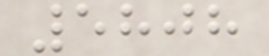5808
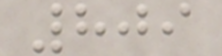809
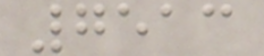7513
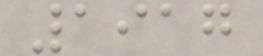1917
